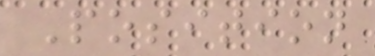Position
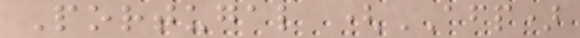Portugal (AFP)
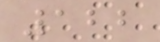122
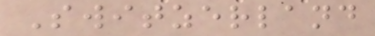Switzerland
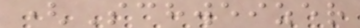(Schweizer
